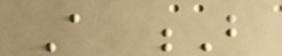A B
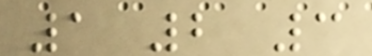1 2 3
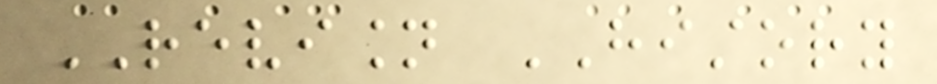REVISION HISTORY
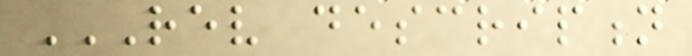REV DESCRIPTION
